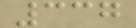337
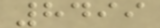8499
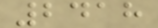2418
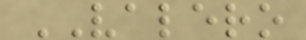VALERO
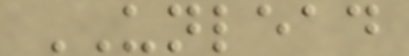UNLEAD
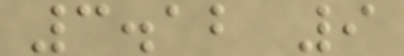3.12 9
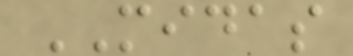MIDAS
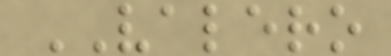VALERO
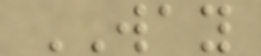WAY
